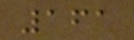161
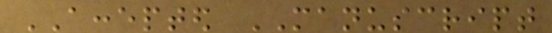ACCEPTED MANUSCRIPT
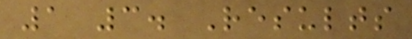1 3. Results
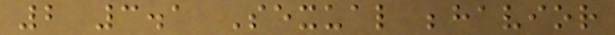2 3.1 Sexual behavior
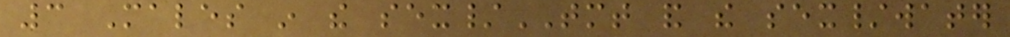3 Males in the sex/TMT and the sex/water
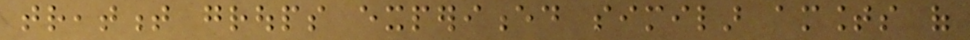treatment groups experienced similar amounts of
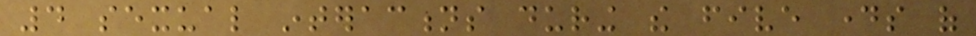4 sexual interactions during the five days of
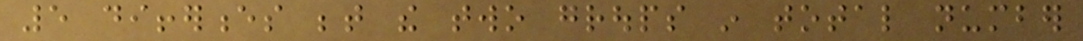5 differences between the two groups in total number
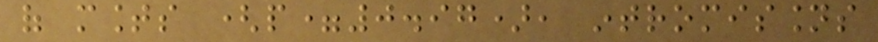of mounts (p=0.97), intromissions
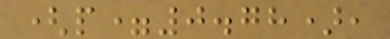(p=0.78),
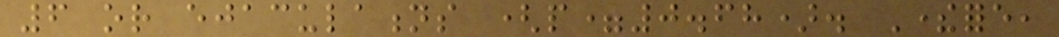6 or ejaculations (p=0.68). Therefore,
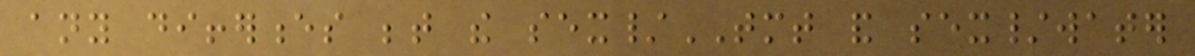any differences between the sex/TMT and sex/water
